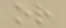or
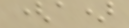(a)
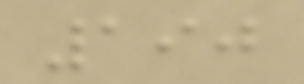190
